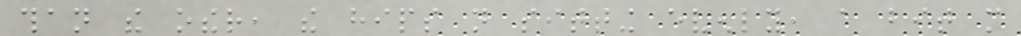than the other, the hips not sitting evenly, a bit more
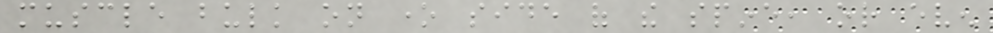muscle bulk on one side of the spine, or even
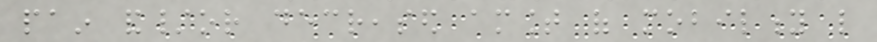pain and/or decreased amount of mobility like
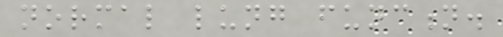normal lung function.
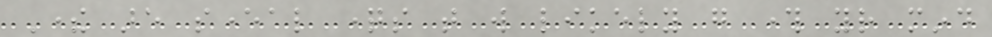There are several questions that will likely go through your mind
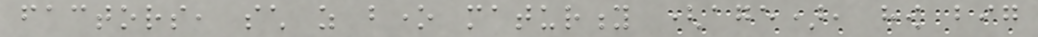factors, such as bone maturity (age), how big
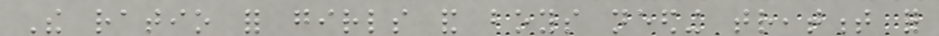The ratio for girls and boys needing treatment for
